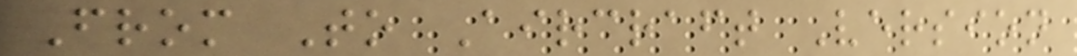From To Aircraft Version
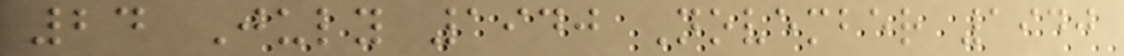24 July 1940 November 1940
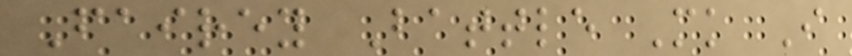Fairey Battle Mk I
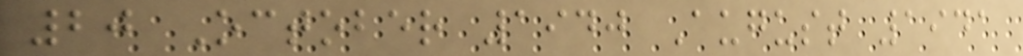20 October 1940 August 1941
